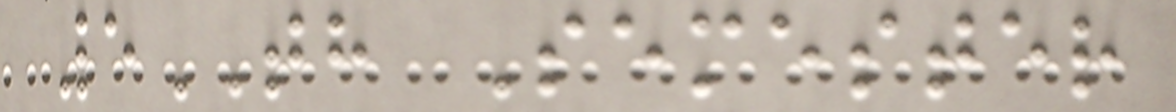5TH Semester
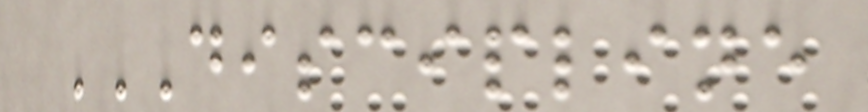DISCIPLINE
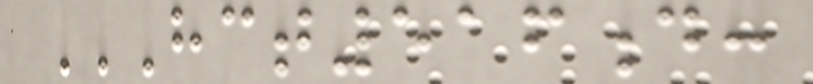HCT516D:
